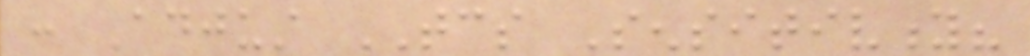: Adjust TCS Sensitivity?
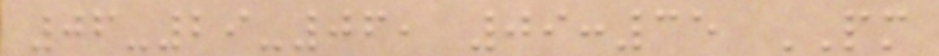06-29-06, 09:35 PM
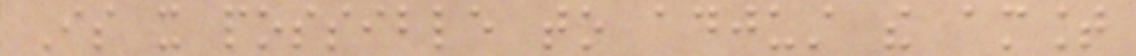Is it possible to adjust the amount
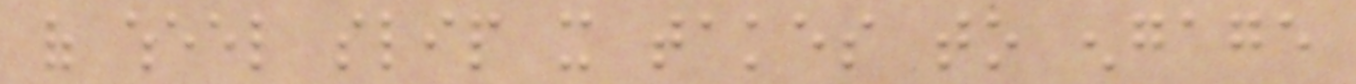of wheel slip it takes to engage
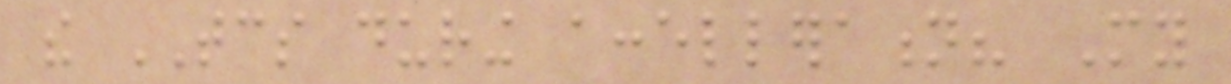the TCS during accelleration? My
